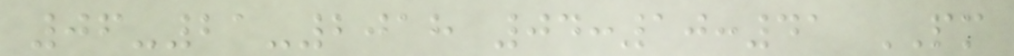06-21-2018 04:10:41 PM
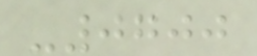-0700
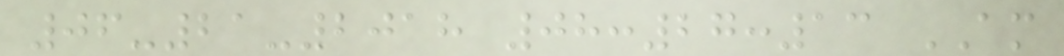06-21-2018 08:27:13 AM
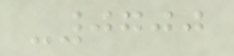-0700
